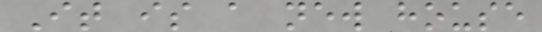It is a new house
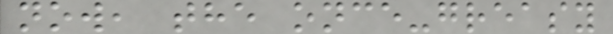now, the once-greasy
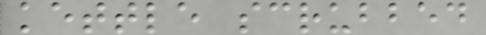kettle scrubbed
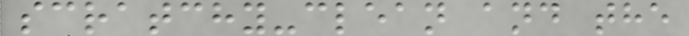scratchy-clean and the
